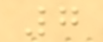7
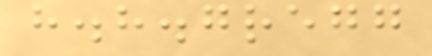h.h.gregg
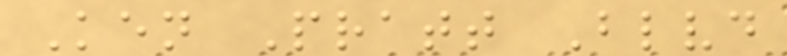Ken Pratt Blvd
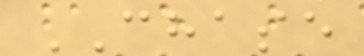CHASE
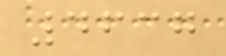4637
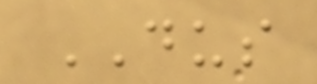DUS
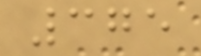375
